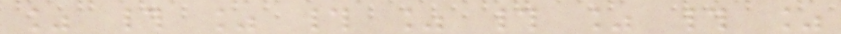% # % # % # % # %
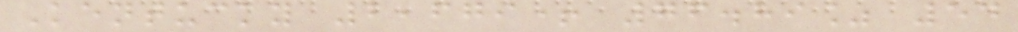Kentucky 2,679+ 76.89% 54
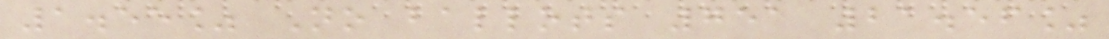1.55% No ballots 751 21.56%
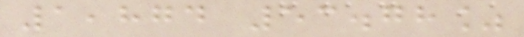1,874 53.78%
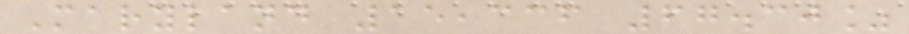Maryland 15,336 67.30%
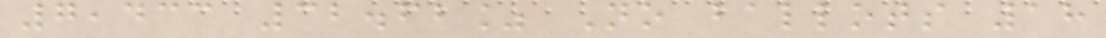7,433 32.62% No ballots 18
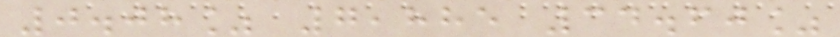0.08% 7,885 34.60%
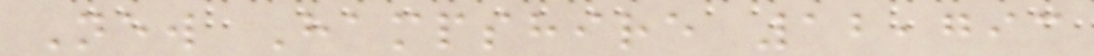New Hampshire 12,793
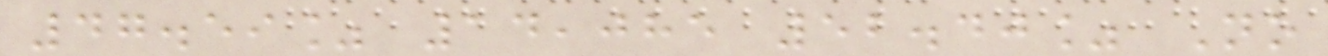47.59% 14,085 52.40% No
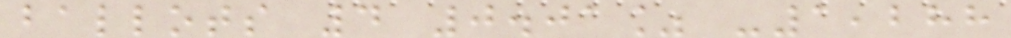ballots 4 0.01% -1,288
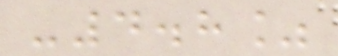-4.8%
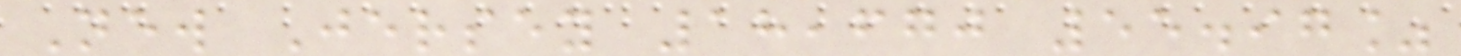New Jersey 18,670 55.97%
